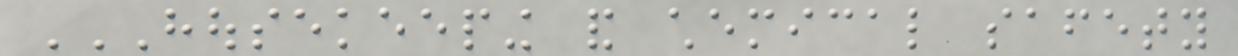HOUSEKEEPING AND CHEMICAL SAFETY
